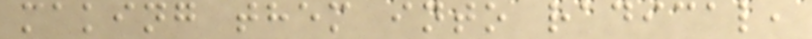making them into radical,
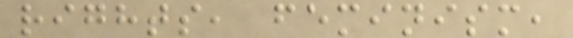rights, feminism,
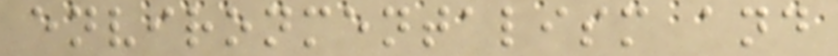environmentalism and
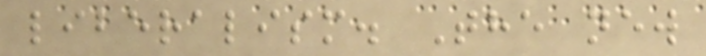liberalism. The new
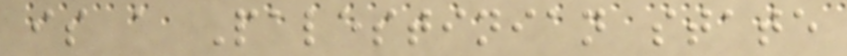is a Palestinian state
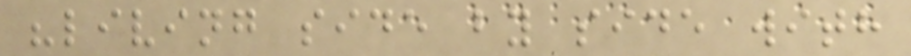"living side by side with
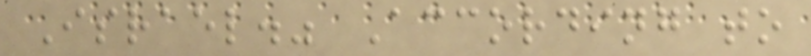Israel." According to
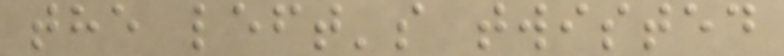the left's twisted
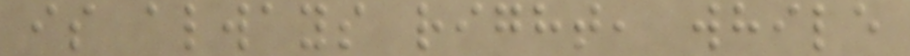is always right, while
